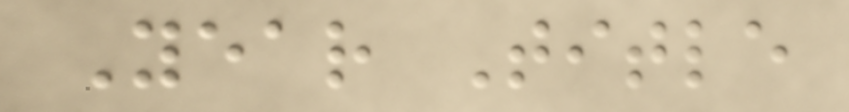Year Title
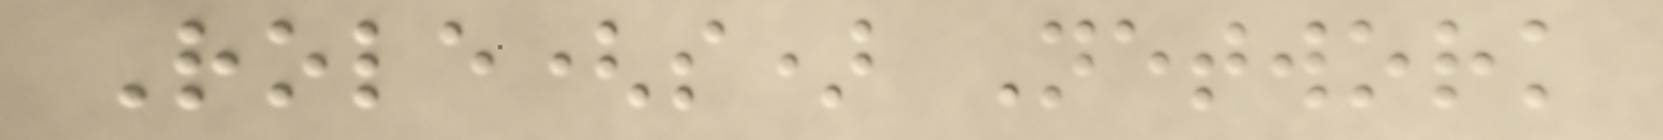Role(s) Network
